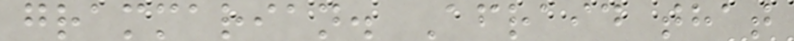grammarian. Afraid that
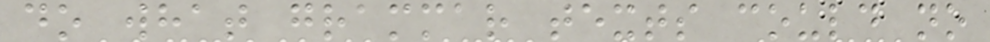do what grammar texts could no
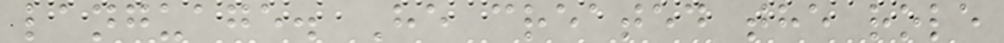language. He created the role
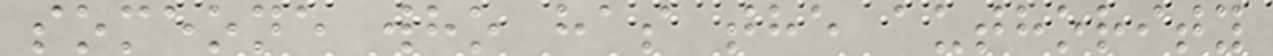someone who has the authority
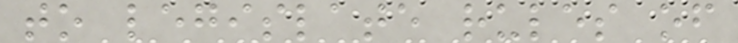to legislate rules of
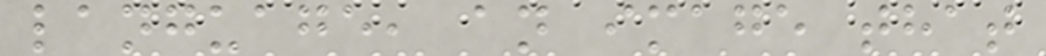language, an image that
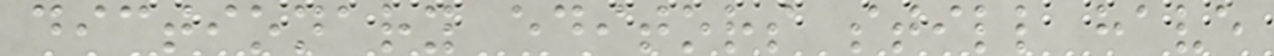dictionary editors still have
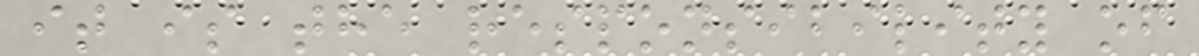it is the responsibility of
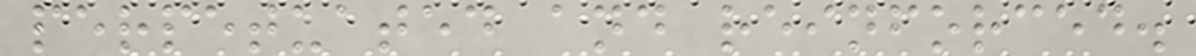perpetuated and reinforced.
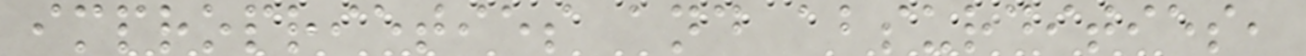improprieties and absurdities,
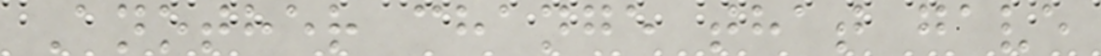Another change that gave
